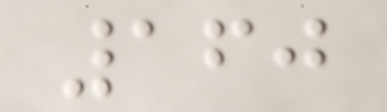160
